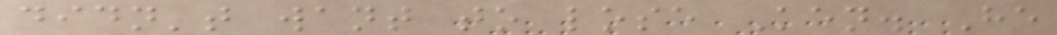didn't want to lose Ken. He
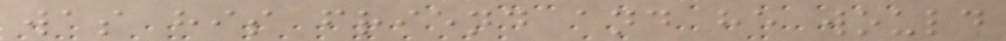was his friend and he would
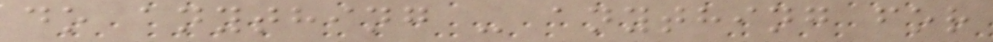do anything - anything for
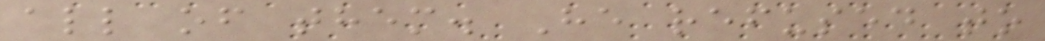all of them. He refused to
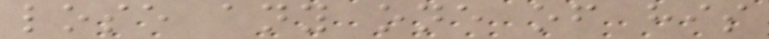lose any one of his
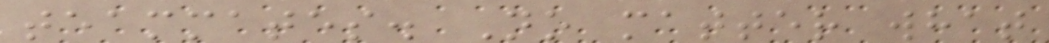teammates. No matter what
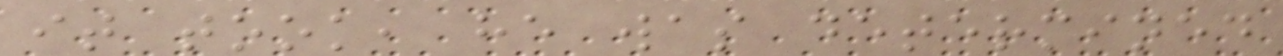it took, he was determined
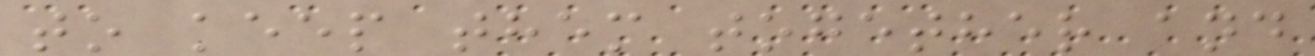to keep them together and
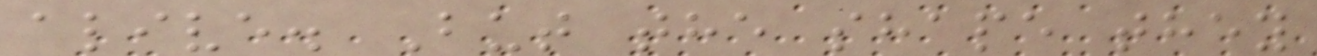alive. But the shape they
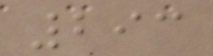293
